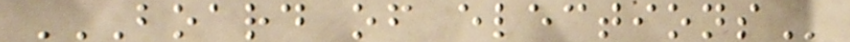BOARD OF ELECTIONS
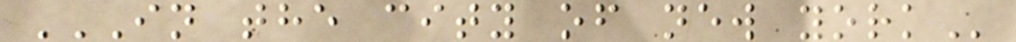IN THE CITY OF NEW YORK
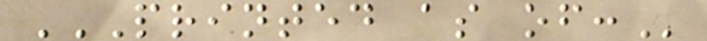PRINTED AS OF:
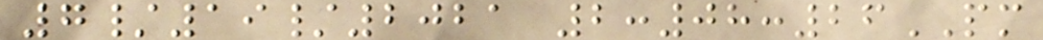7/19/2021 2:08:26PM
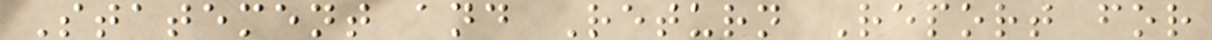Statement and Return Report for
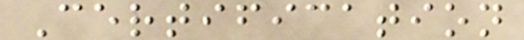Certification
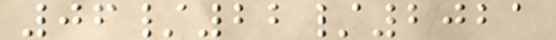06/22/2021
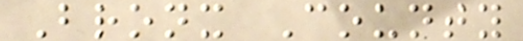Bronx County
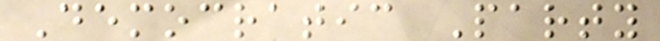Democratic Party
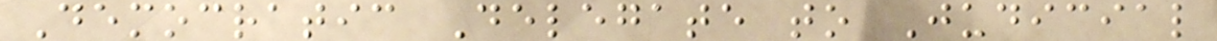Democratic Delegate to Judicial
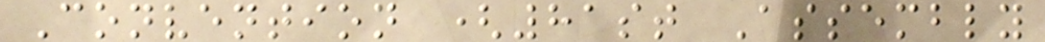Convention (81st Assembly
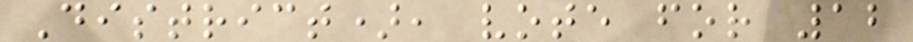District), vote for 12
